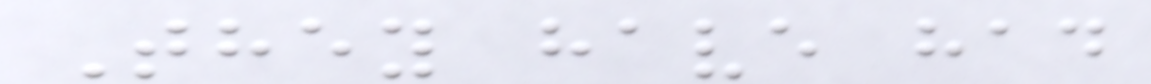They have had
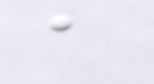a
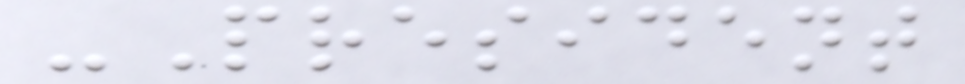-President
